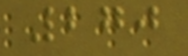270
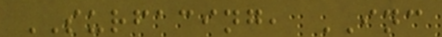SURFACING, INC
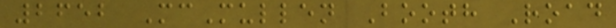2652 McMullen Booth Road
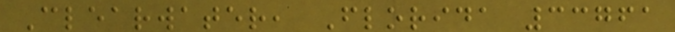Clearwater, Florida 33761
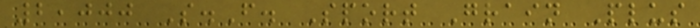2,000 S.F. Sport Grain Plus
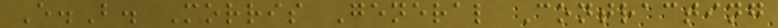E.B. Morris General Contracting
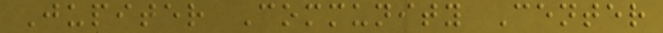Jupiter Community Center
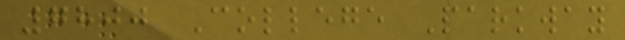7800 College Parkway
